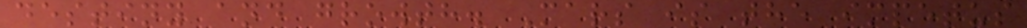destiny and growth. Mars is the impetus
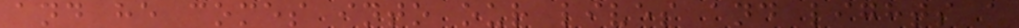and he comes into our lives and lights a
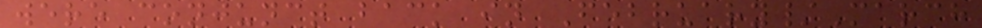were conjunct back in February/March
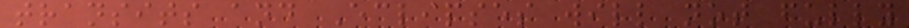transits and Eclipses will not fully
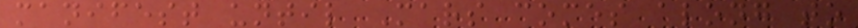manifest until Mars comes along to
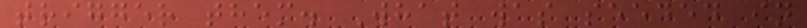trigger them. What was seeded in
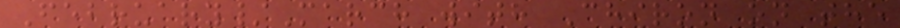February/March with Chiron on the
